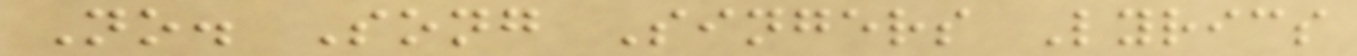No. Song Singers Lyrics
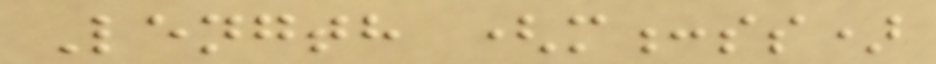Length (m:ss)
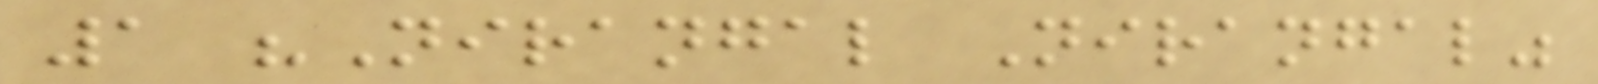1 "Nirangal Nirangal"
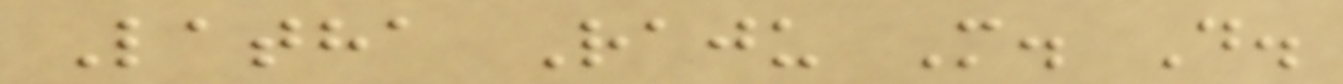Latha Raju M. D.
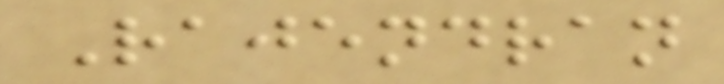Rajendran
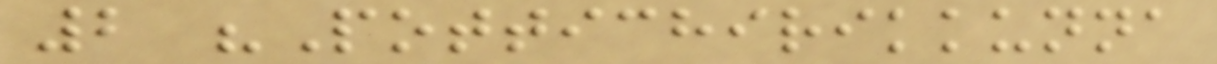2 "Pottichirikkunna
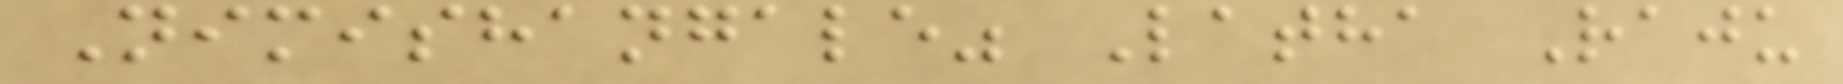Nimishangale" Latha Raju
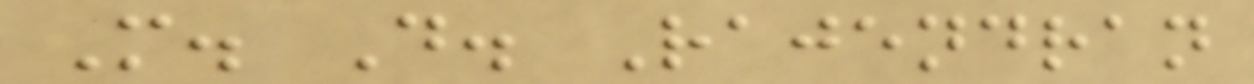M. D. Rajendran
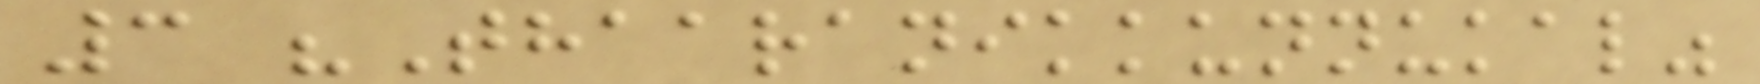3 "Thaaranikkunnukal"
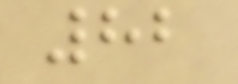82
